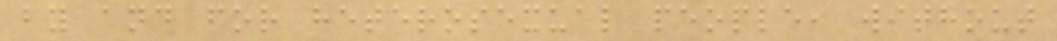by and for heterosexual people, without
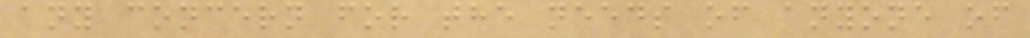any concern for the needs of anyone of
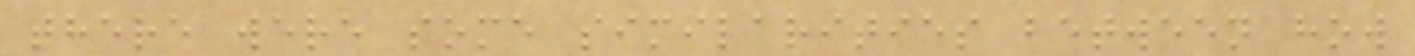there were some similarities between how
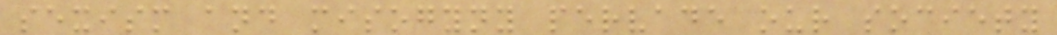sexism and misogyny pervade our society
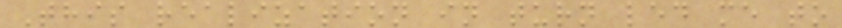This realization in turn led me to
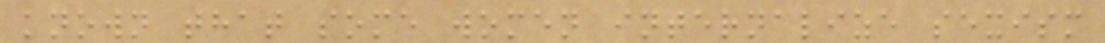known that some women internalize sexism
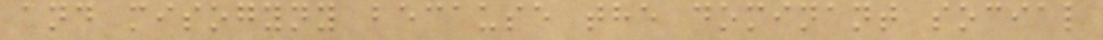and misogyny because the dominant social
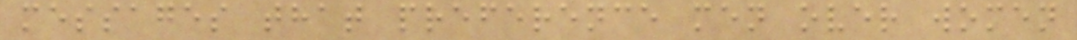messages that preference men over women
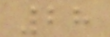28
